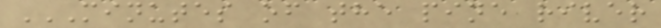MINUTES OF THE PINE RIVER
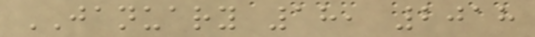JANUARY 18, 2018
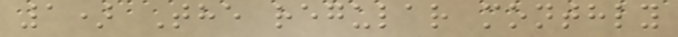1) The regular monthly
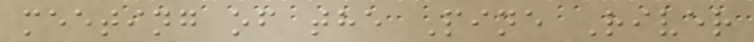meeting of the Pine River
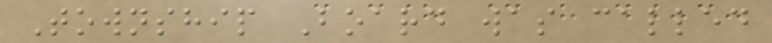Township Board was called
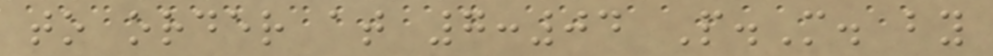to order at 7:04 P.M. by
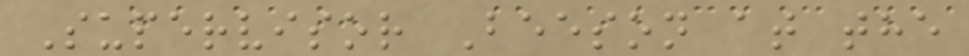Supervisor Beeson at the
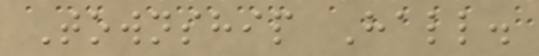Township Hall.
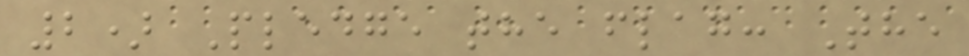2) Pledge the flag: The
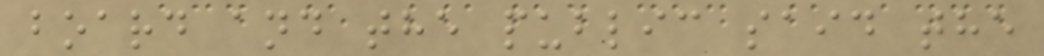board and the public said the
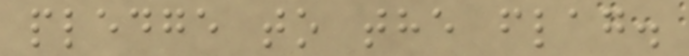pledge to the flag.
